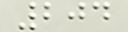204
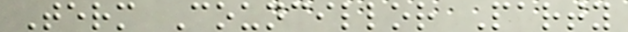Term Councillor Party
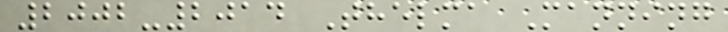2002-2014 Thelma Manning
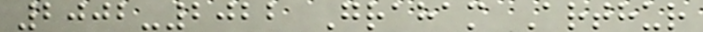2002-2022 Graham Arthur
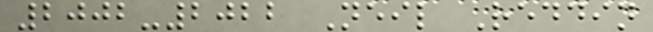2002-2022 Neil Reddin
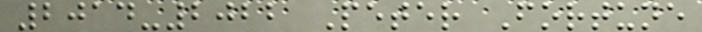2014-2022 Peter Fortune
